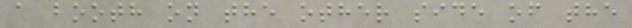a booth on the other side of the
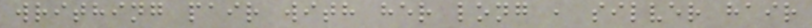writhing pair with her long , silver hair
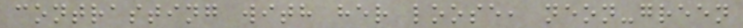contrasting with her loose, neon-green
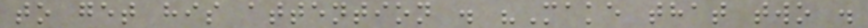to get his attention . "Make that two .
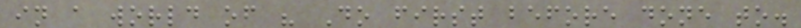in a world of " Do first before done to.
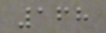168
